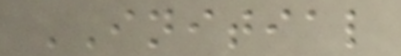INITIAL
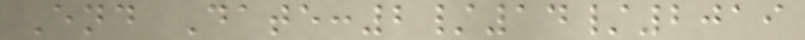End Date:2/14/2019
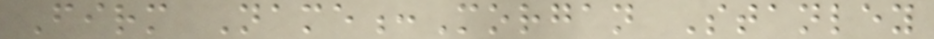Firm Name:Morgan Stanley
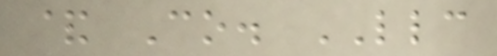& Co. LLC
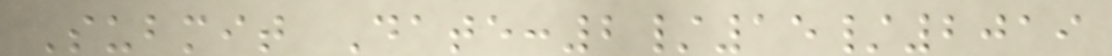Submit Date:2/15/2019
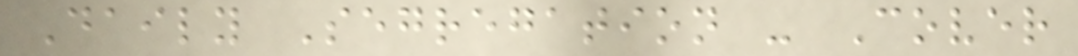Daily Segregation - Cover
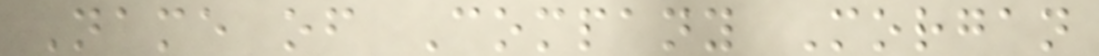Name of Company Morgan
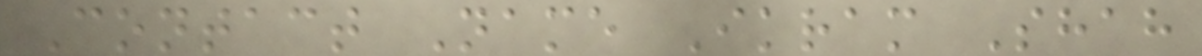Contact Name Ikram Shah
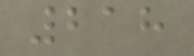218
